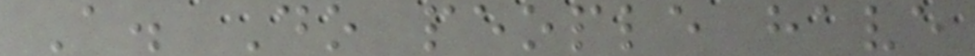A. Do people have
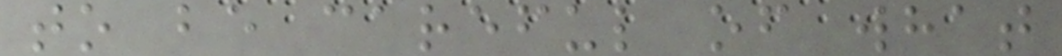to be careful of what
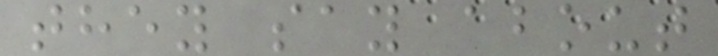they say about
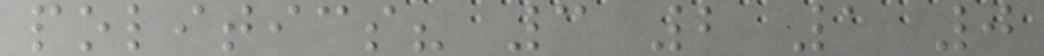politics? 3 2 1 0
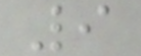9
